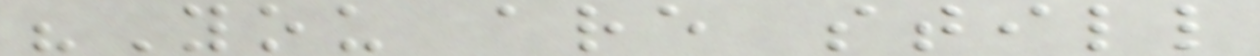"You are still
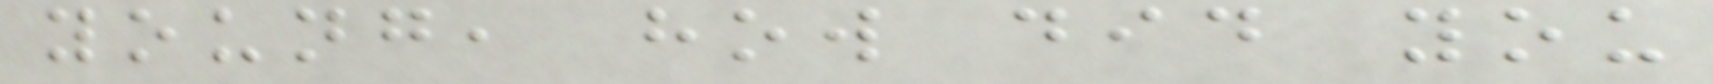young, how did you
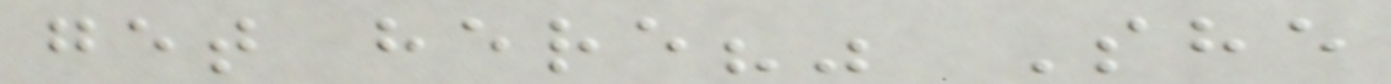get here?" She
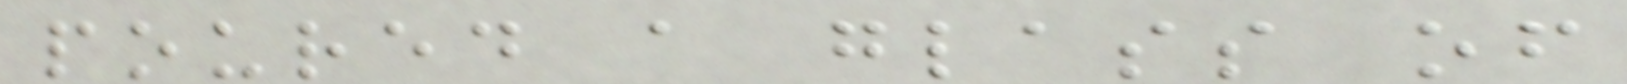poured a glass of
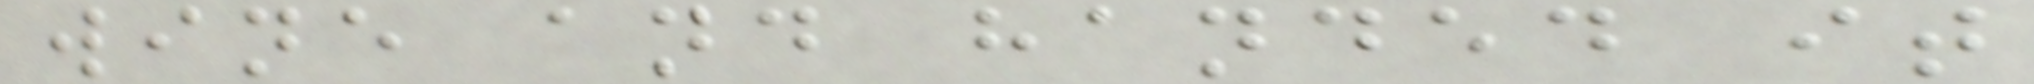wine and handed it
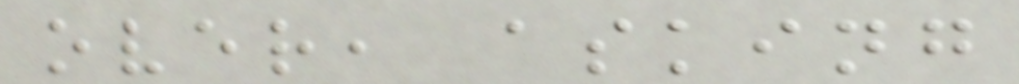over, asking
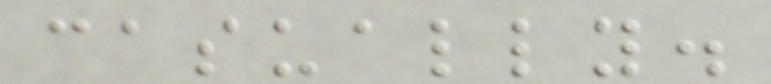casually.
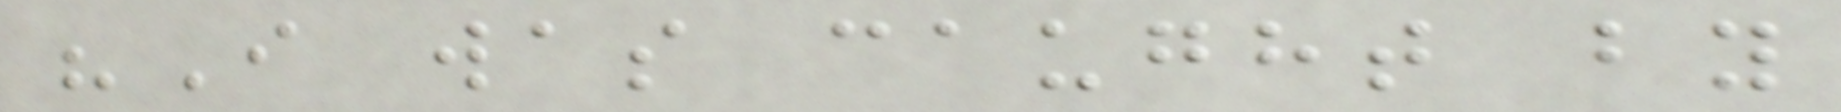"I was caught by
